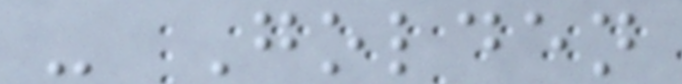- Golden
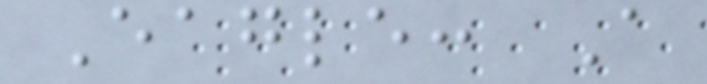Eagle: A
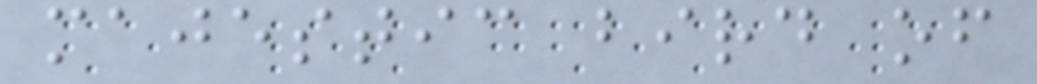majestic bird of
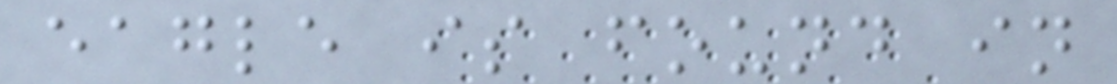eagle is found in
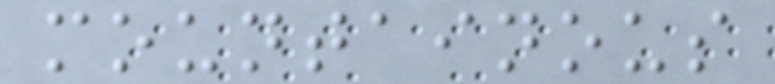mountainous
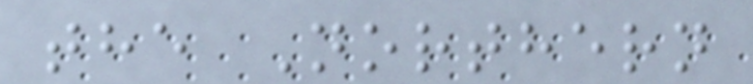the Northern
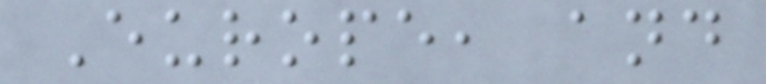Europe, and
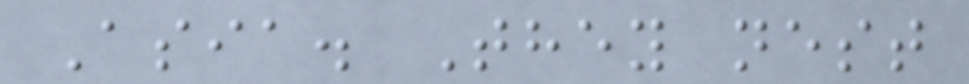Asia. They nest
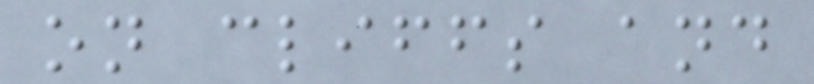on cliffs and
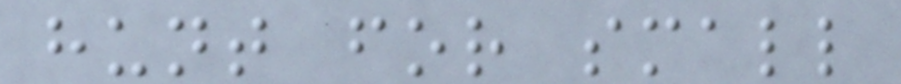hunt for small
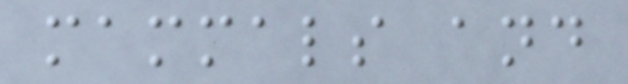mammals and
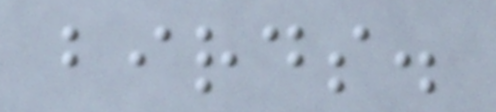birds.
